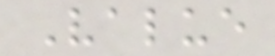Value
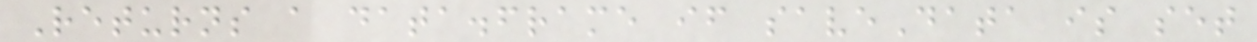Returns a data.frame if saveData is set
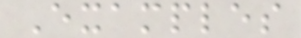Examples
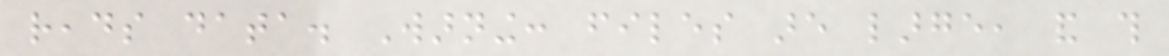reads data. Warning: files are large, and this
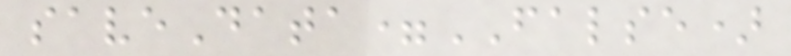saveData=FALSE)
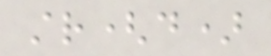str(d)
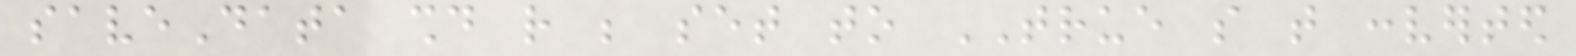saveData should rather be set to TRUE so that converted
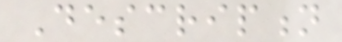Description
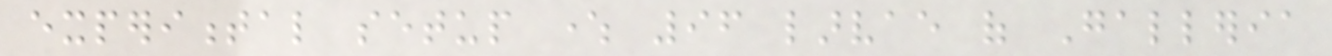experimental setup where 96 larvae of Galleria
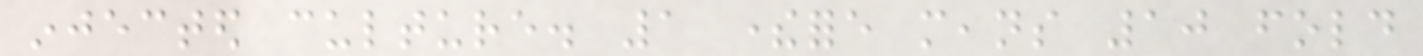injected culture. 1 therefore means 10 fold
